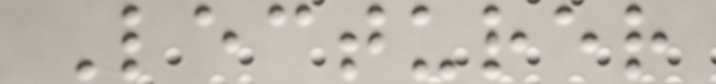Lecturer
